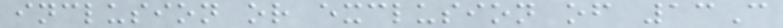inclusion or exclusion of 13C
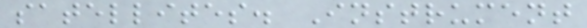satellites. Instrument
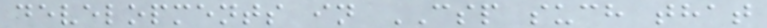developments in CSP such that
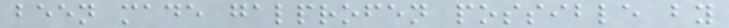been made galprofen possible by
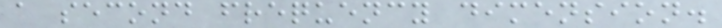a second frequency dimension.
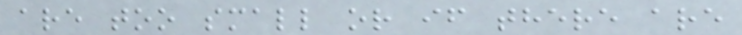are too small or if there are
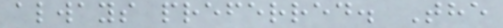always preferred. The
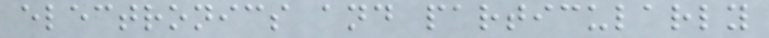electronics and particularly
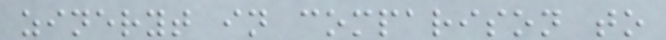zineryt in comparison to
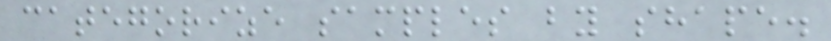categorize samples by shape.
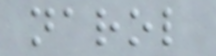narol
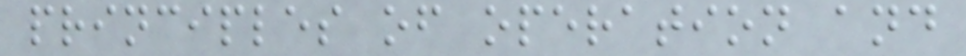principles of operation and
